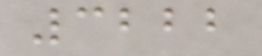3222
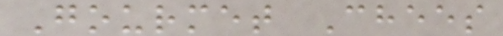Gourmet Chees
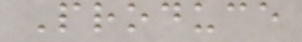Produce
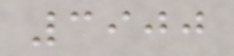3900
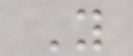Y
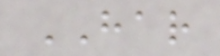HAR
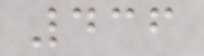436
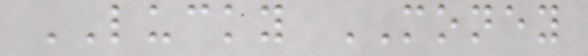LUCKY MONEY
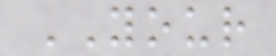YOUR
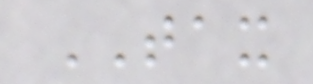TAX
